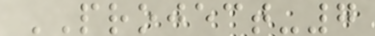PROJECT-7
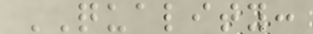QUALITY:
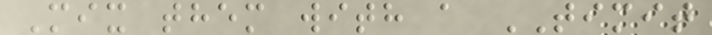Mix them with a TIMIT
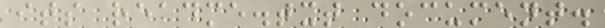its readme.txt document.
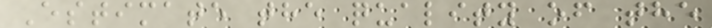Estimate the quality of the
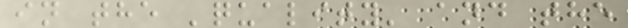in the 'quality' and the
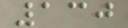130
